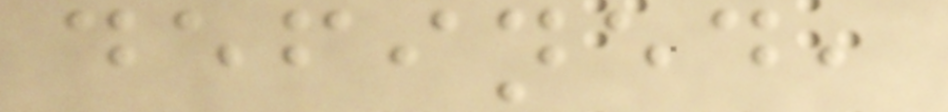defined,
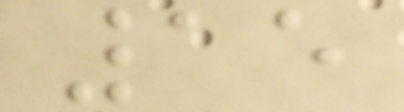15
